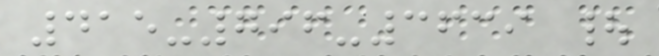415-796-3639 |
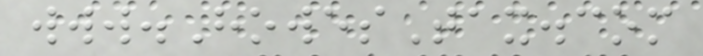www.HowesTax.com
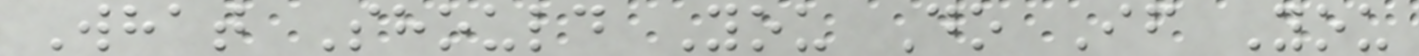What Should You Do If You
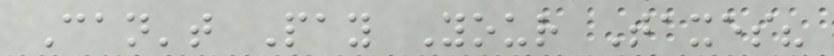Can't Pay Your Taxes?
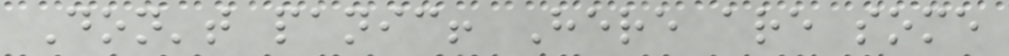Don't panic! Here are some
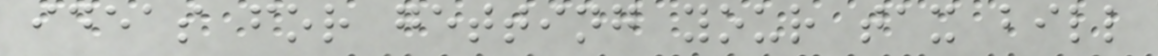ideas for getting your tax bill
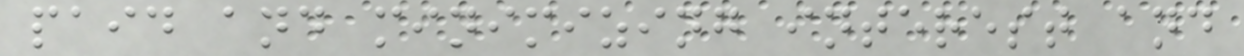paid and minimizing interest and
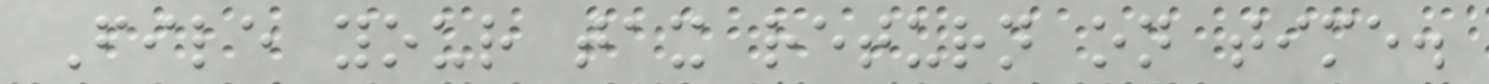File your tax return on time.
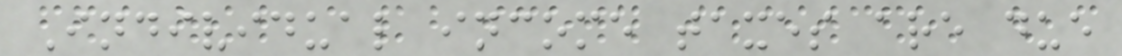Individual income taxes are due
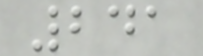241
